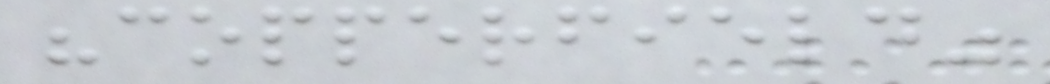"copperfield"
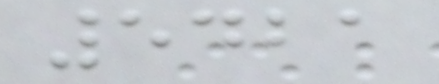5421
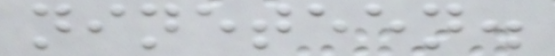nineteen.
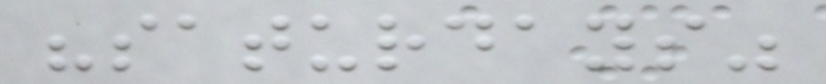"saturdays"
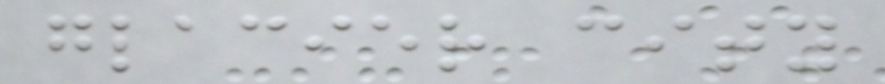glacier city
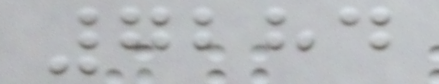7284
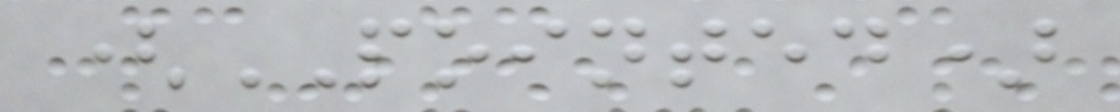(POINTED)
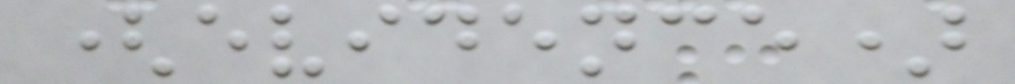(evidence)
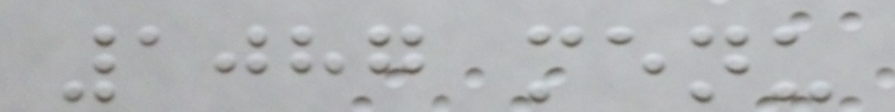1087 menu
